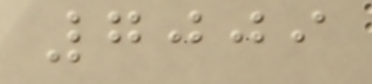7009
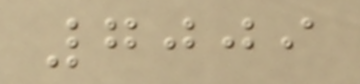7009
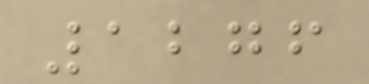1276
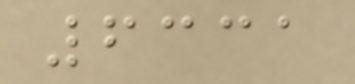6331
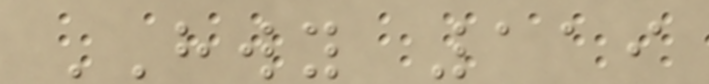HWY 119
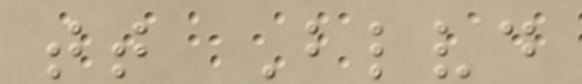tt Blvd
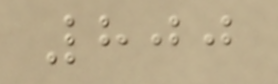800
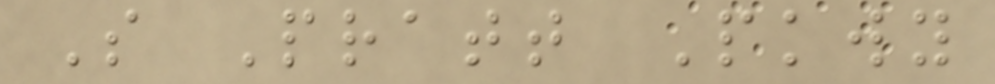S Pratt Pkwy
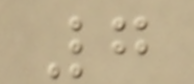7
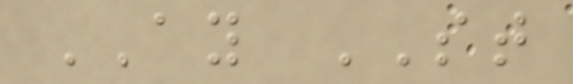AY ST
